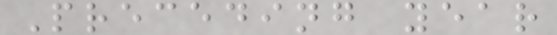Preceding year
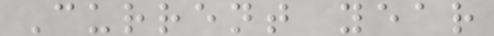Current year
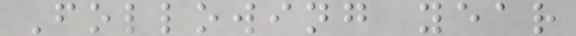Following year
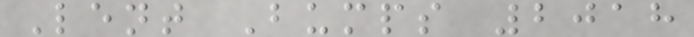Lent Bumps 2018
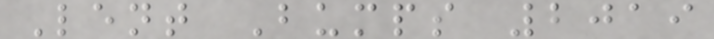Lent Bumps 2019
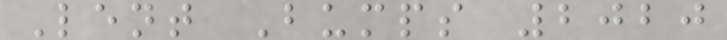Lent Bumps 2020
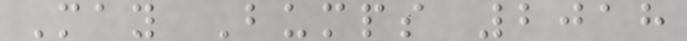May Bumps 2018
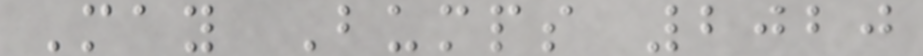May Bumps 2020
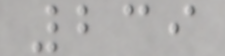239
